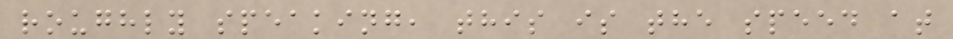roughly speaking, this is the speed at
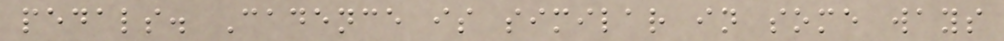pedals. Cadence is similar in some ways
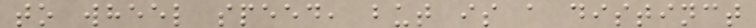to wheel speed, but is a distinct
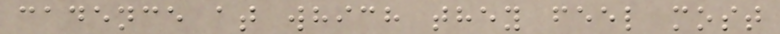cadence at which they feel most
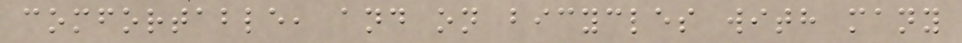comfortable, and on bicycles with many
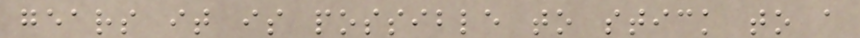gears it is possible to stick to a
